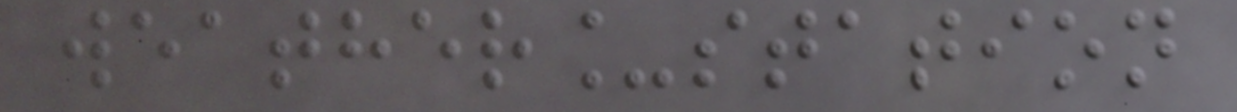weather_station
